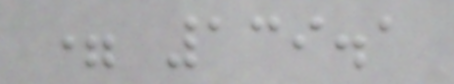= 139.1
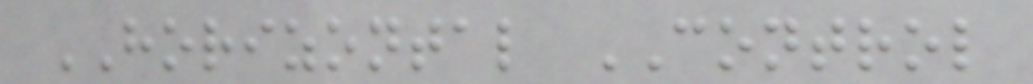HORIZONTAL CONTROL
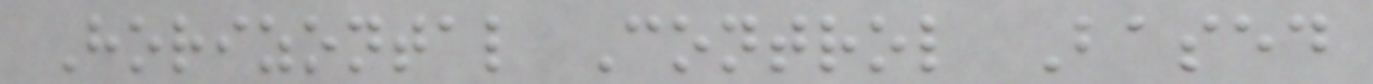Horizontal Control Based
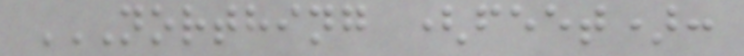NORTHING (FEET):
